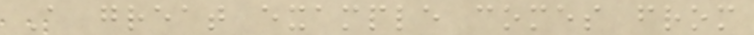A great example comes from
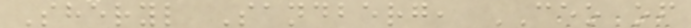Sheryl Sandberg, CEO of
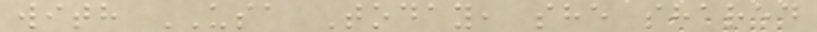with USA Today, she shared
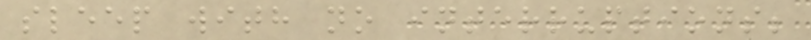sleep with no interruptions;
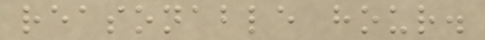reasonable hour.
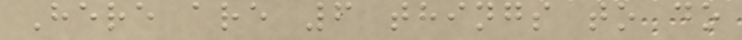Here are 6 things to do
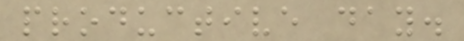productive day.
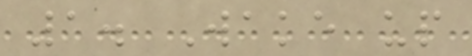1. Wake up
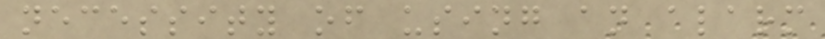necessity of using an alarm
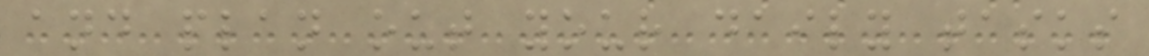and plan out your daily tasks
